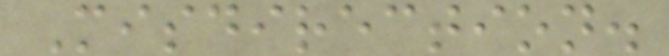Misdirection.
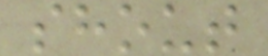shout
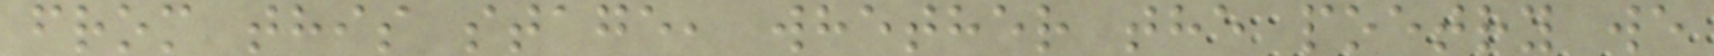from this stage, whether the poetry we
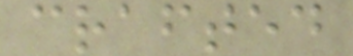crafted
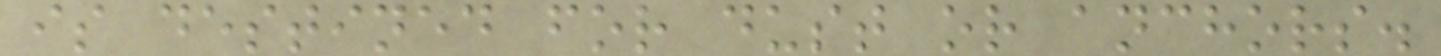is destined for dust or anchors.
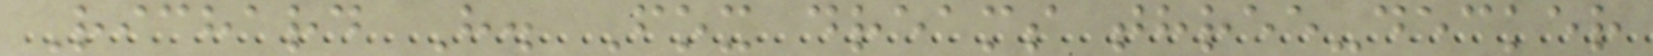Richard H. Fox dreams three-decker
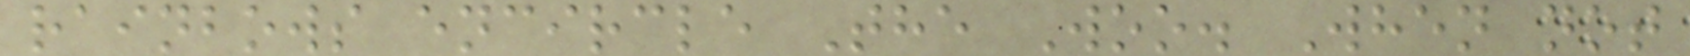rainbows encircle The Woo. When not
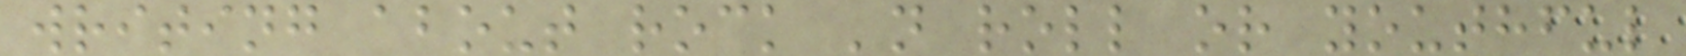writing about rock 'n roll or youthful
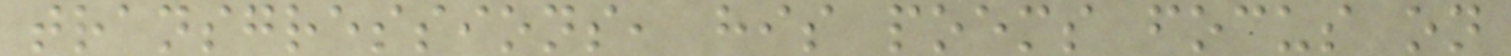transgressions, his poems focus on
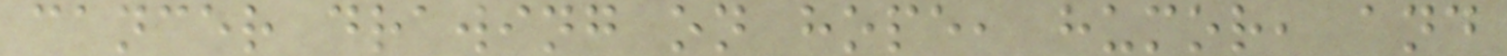cancer drawing on hope, humor, and
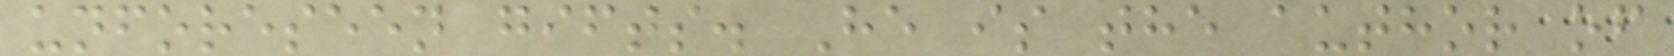unforeseen gifts. He is the author of
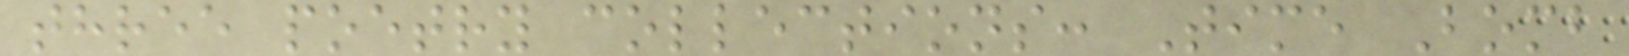three poetry collections: Time Bomb
